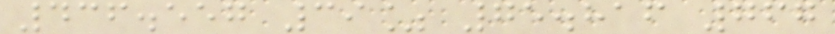436.557 39% 75.816 767
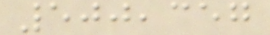500,357
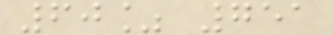60% 751
